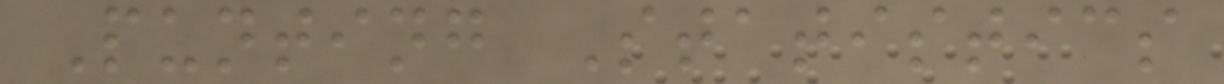Punting Statistics
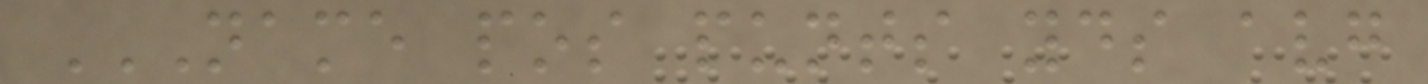NAME POS PUNTS YDS AVG
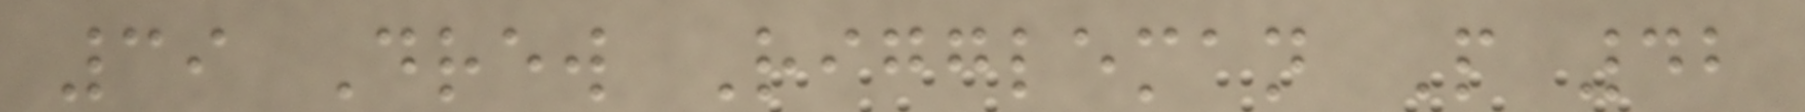39 Drew Riggleman P 42
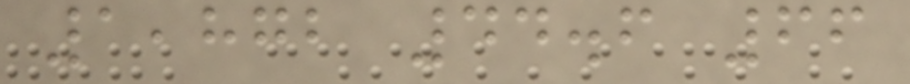1,872 44.6 66
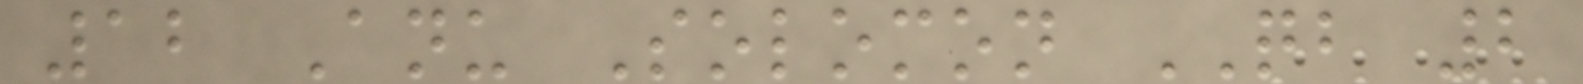12 Anu Solomon QB 2
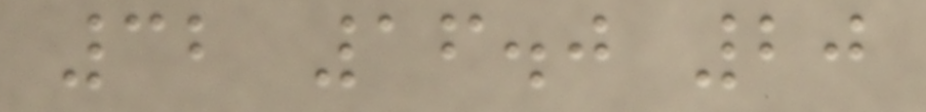32 16.0 20
